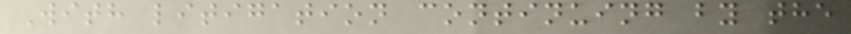With litigation continuing by the
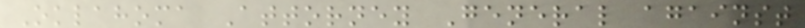Oklahoma Attorney General against
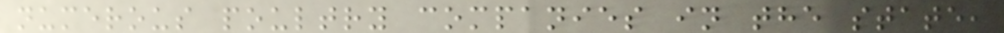numerous poultry companies in the state,
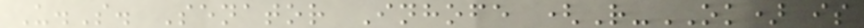U.S. Senator Inhofe (R-OK) is
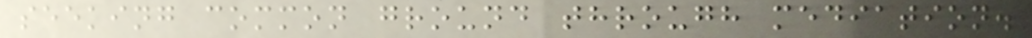seeking common ground through mediation.
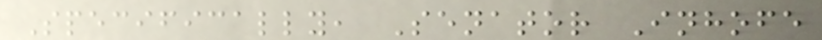Specifically, Senator Inhofe
